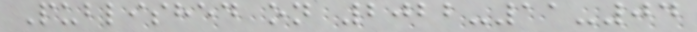Published on 2022-11-04
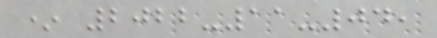* 2022-11-04,
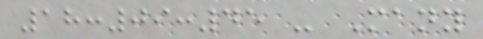18:09:45 - Many
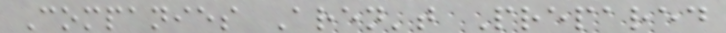Companies Aren't Prepared
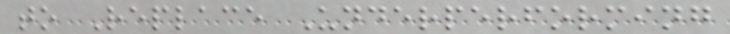to Replace Underperforming
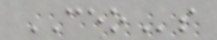CEOs
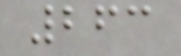263
